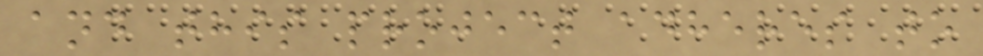and this project adheres to
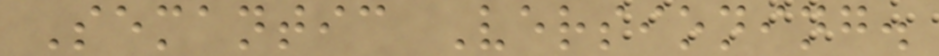Semantic Versioning.
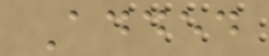Added
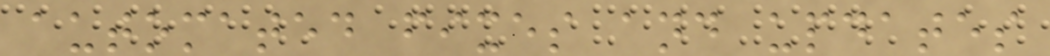automated fixes and updates
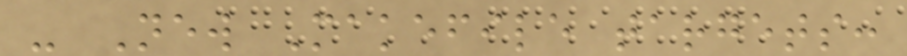- New Makefile targets:
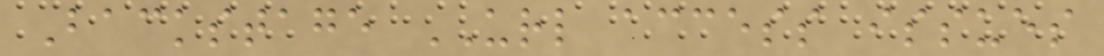Backstage URL access issues
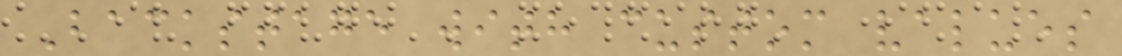Backstage with custom values
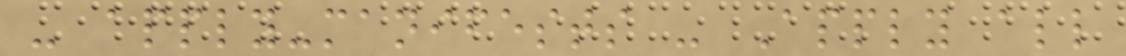- apply-manifests - Apply all
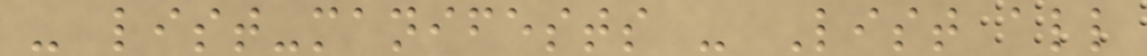- list-manifests - List all
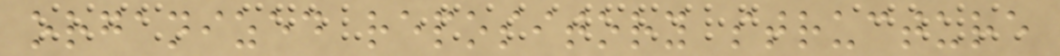organized repository structure
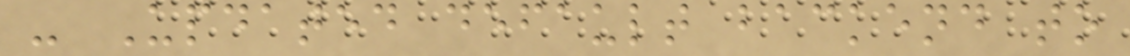- Updated default backend to
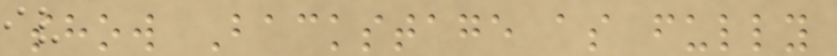show Backstage as fully
